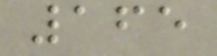165
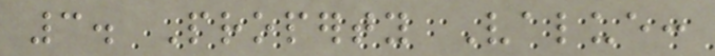3. Property Value:
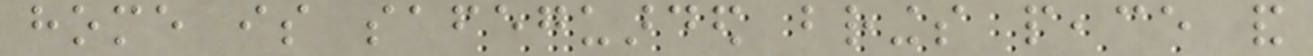home is safeguarded brings peace and
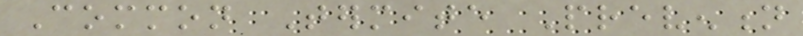Common Termite Prevention
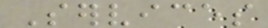Services
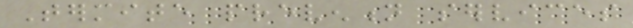Termite prevention services
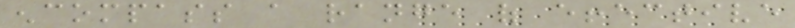encompass a range of effective
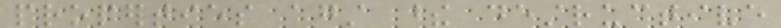properties against these destructive
